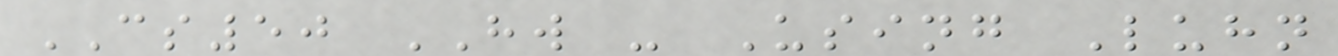CS50 HW - Using Luhn
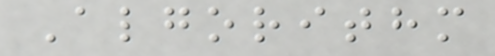Algorithm
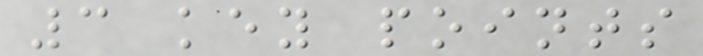3 key points
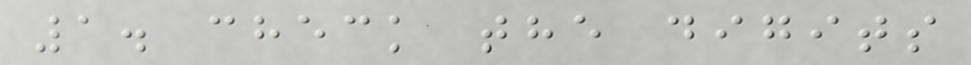1. check the digits
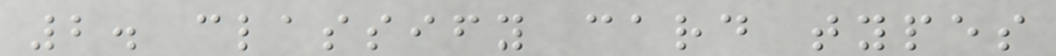2. classify card types
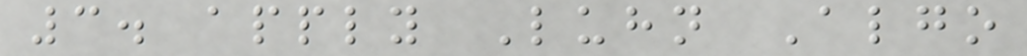3. apply Luhn Algo
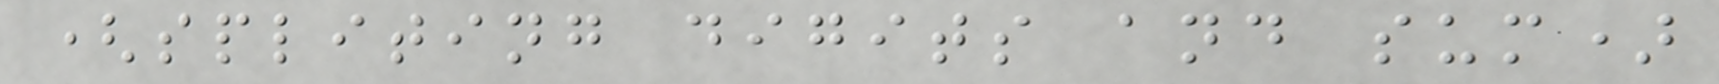(spliting digits and sum)
